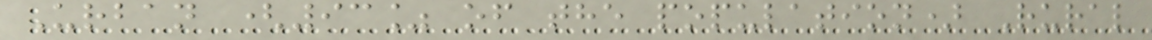Urban (93% of the population) Rural
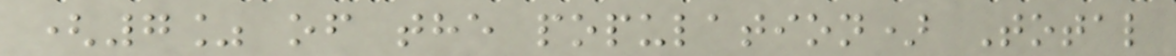(7% of the population) Total
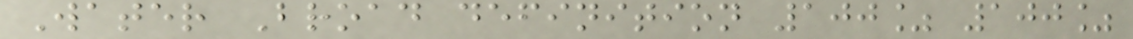Water Broad definition 100% 100%
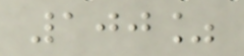100%
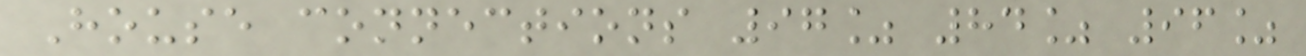House connections 97% 84% 96%
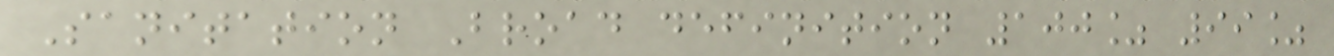Sanitation Broad definition 100% 99%
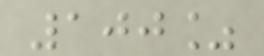100%
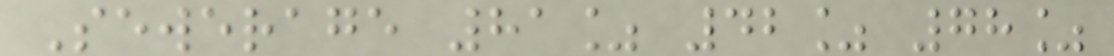Sewerage 81% 42% 78%
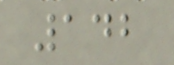142
